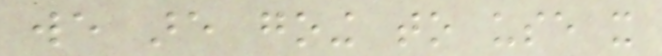we are going to use it
